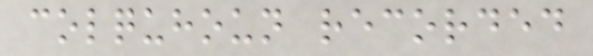colquhoun recorded
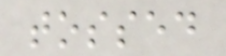tossed
